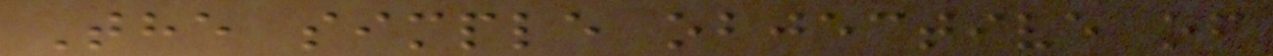The simple objective of
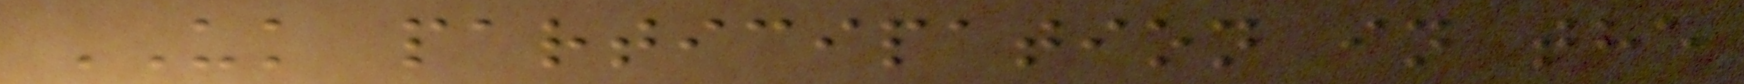UK participation in the
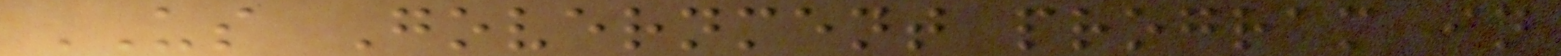US Government program in
